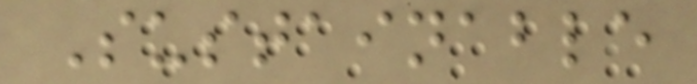Sustainable
